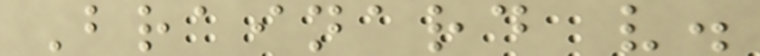Brainard v.
